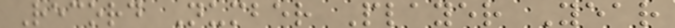Record Number Player Year
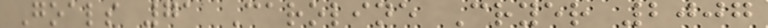Goals 71 Caroline Cryer 2007
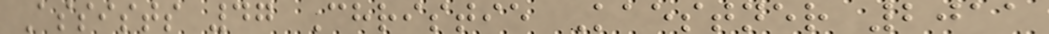Assists 47 Christie Kaestner 2011
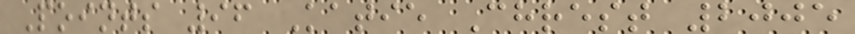Points 96 Katie Chrest 2005
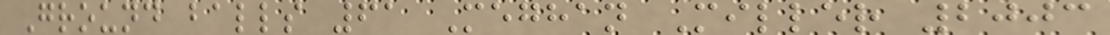Ground balls 61 Meghan Miller 2003
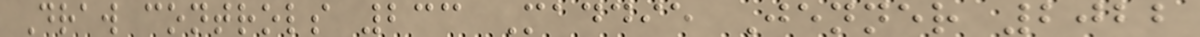Draw controls 233 Maddie Jenner 2022
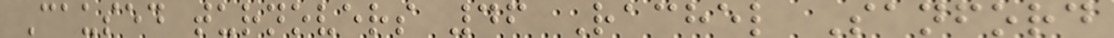Caused turnovers 46 Rachel Sanford
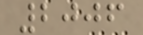2006
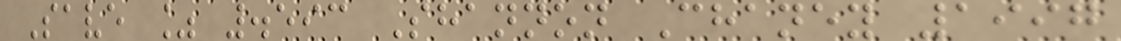Save % .593 Shannon Chaney 1997
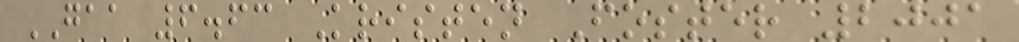GAA 6.63 Kristen Foster 2001
